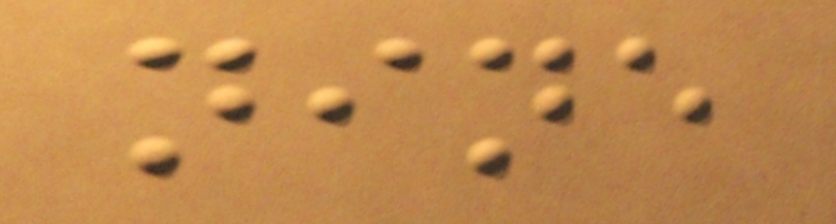nine
